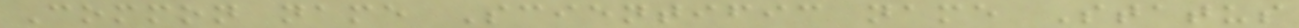Common name Scientific name Status
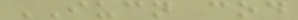IUCN cod
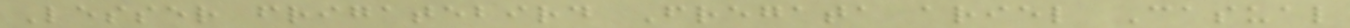Lesser frigatebird Fregata ariel Casual
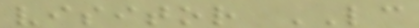visitor LC
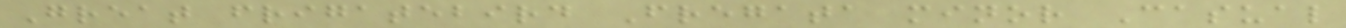Great frigatebird Fregata minor Casual
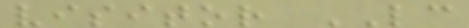visitor LC
